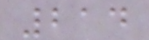214
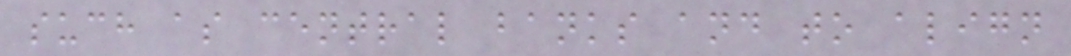such as central banks and to align
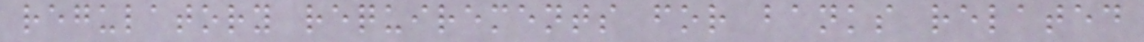regulatory requirements for banks related
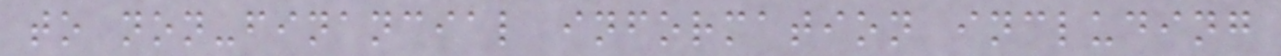to non-financial information including
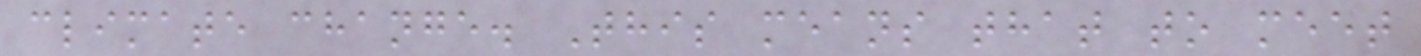climate change. This means that to meet
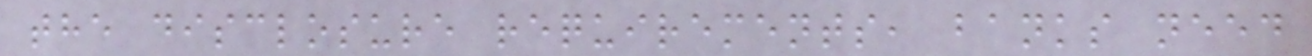the disclosure requirements, banks need
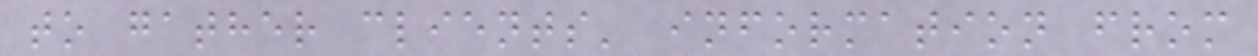to gather clients' information from
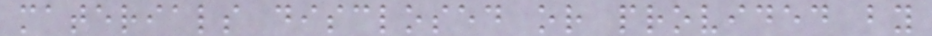materials disclosed or provided by
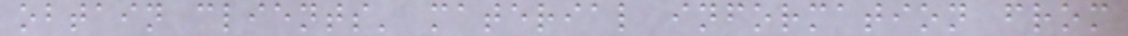obtain clients' material information from
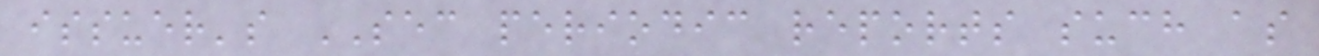issuer's SEC periodic reports such as
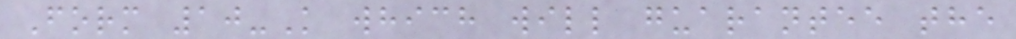Form 10-K which will guarantee the
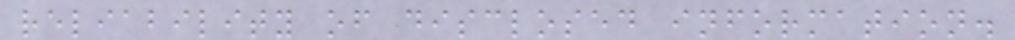reliability of disclosed information.
